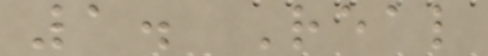1. Real
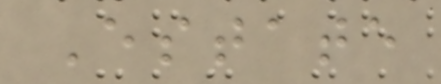Estate
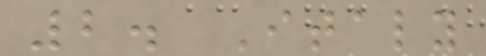2. Italy
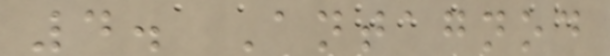4. Antagnod
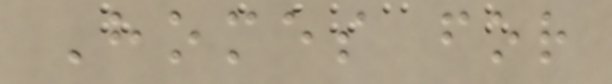Homes for
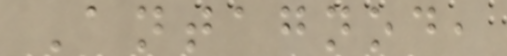Antagnod,
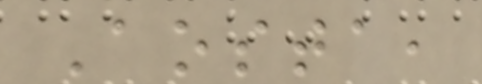Aosta,
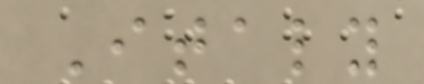Italy
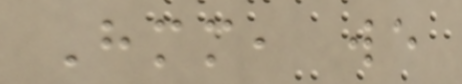Hmm, we
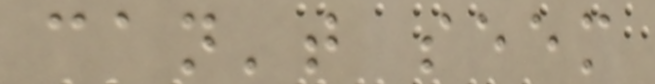can't seem
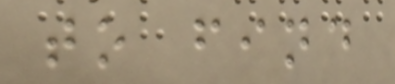to find
